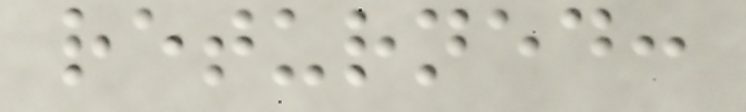returned:
